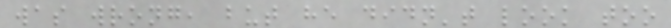was wrong, but he didn't look too
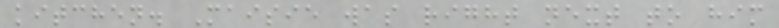kitchen. Maisie was right next to him
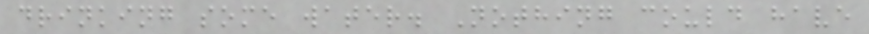drinking some water. Nothing could have
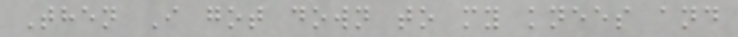Then I got down to my knees and
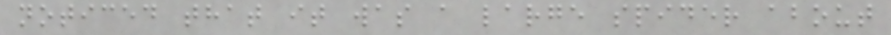noticed that it was a large spider about
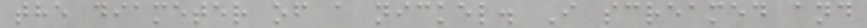the diameter of a nickel. I screamed and
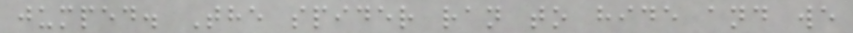jumped. The spider ran to hide and we
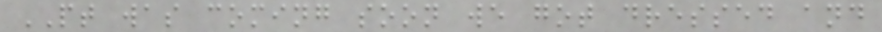PT was coming soon we got dressed and
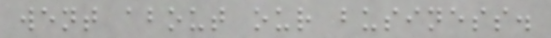went about our business.
